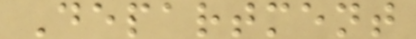Department
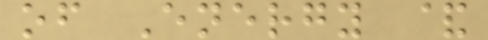of Energy &
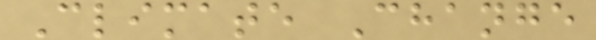Climate Change
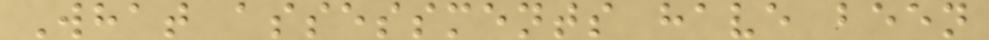What assessments have been
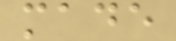made
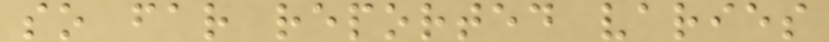so far reported varies
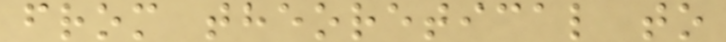from theoretical to
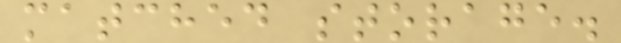matched storage.
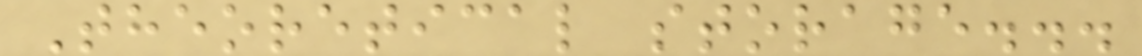Theoretical storage...
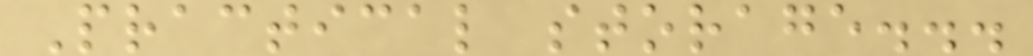Practical storage...
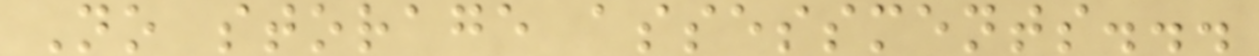No storage assessments...
